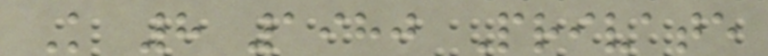K 8 1980 Private
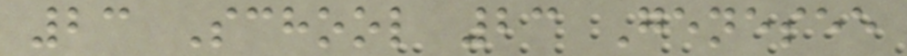23 School 23 Genesee
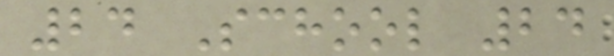24 School 24
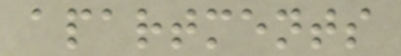apartments
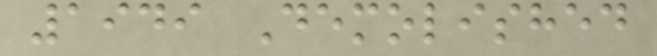1949 Demolished
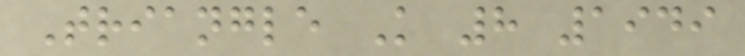Triangle K 8 1949
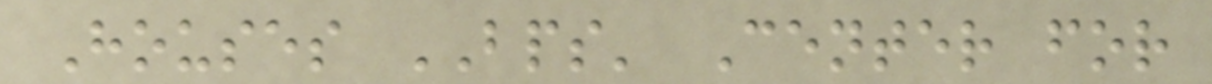Houses BPS' Center for
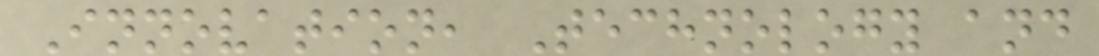Innovation, Technology and
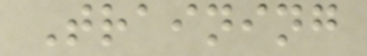Training
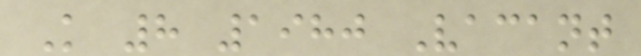K 8 1980 Vacant
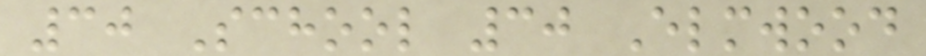30 School 30 Elmwood
